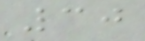30
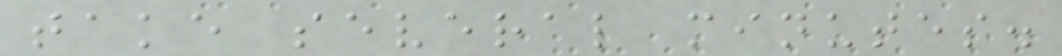take several minutes.
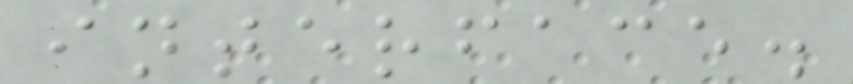interface.
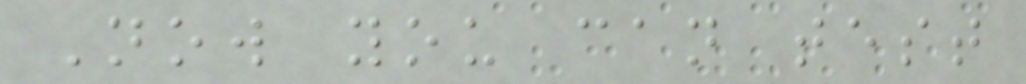Now you can test
